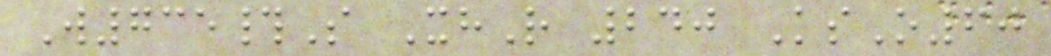W735#S XhR 240 KsO60
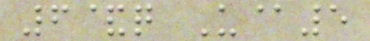6&q U@5
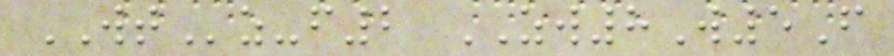WTz-f2 ZW8W5F
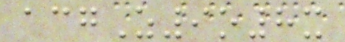acgZ9o8x
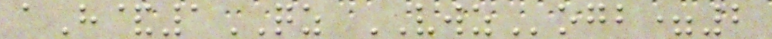aH&1QZ VWZogb=2
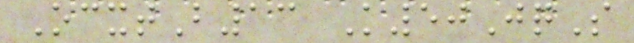OcxtB13 K50JqS
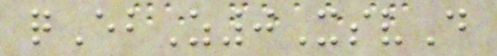qEbZ0XsvD
